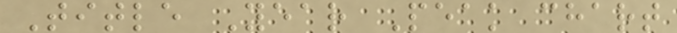Title Year Peak chart
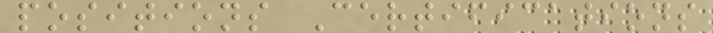positions Certifications
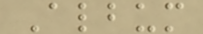Album
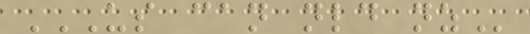US CAN NLD NZ
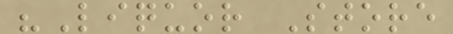"Liquor Store
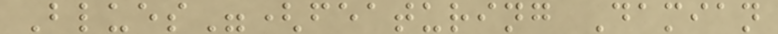Blues"(featuring Damian
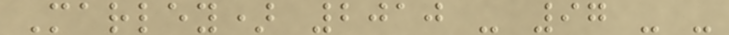Marley) 2010 - 97 - -
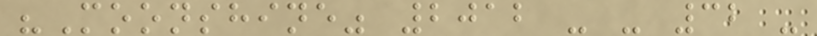"Moonshine" 2012 - - 32 -
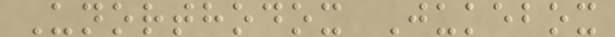Unorthodox Jukebox
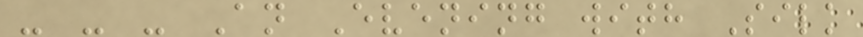- - - An Evening with Silk
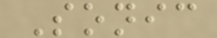Sonic
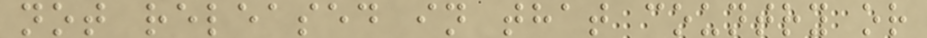not released in that country or
